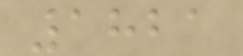1821
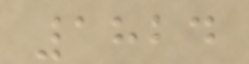1824
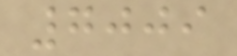7009
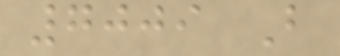7009 B
